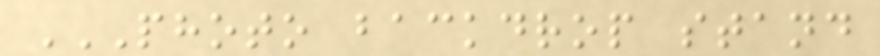PHOTO BACKDROP STAND
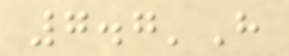7.7'H
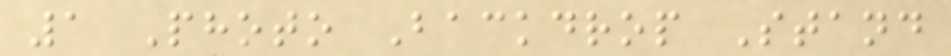1 Photo Backdrop Stand
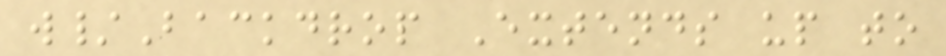w/Backdrop Extends up to
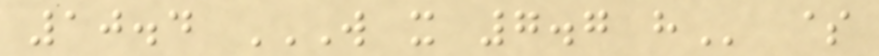10.4 W X 7.7 H $
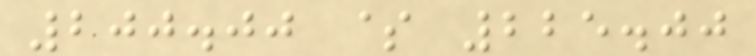200.00 $ 225.00
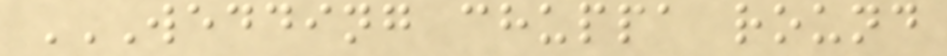WEDDING CHUPPA ROUND
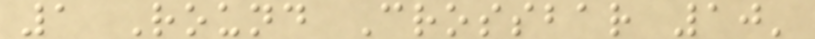1 Round Crossbar 10'
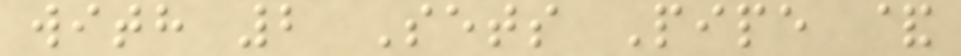with 2 Sets Pipe &
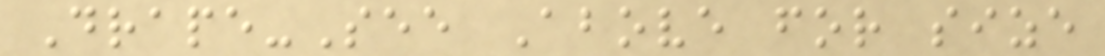Drape-See Above for size
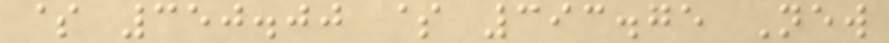$ 350.00 $ 393.75 New
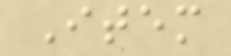Item
